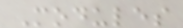Modules
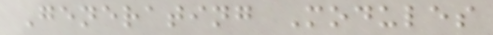Generating Modules
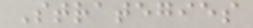Strategies
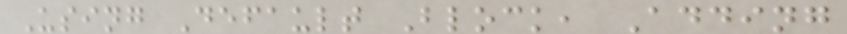Using Default Block, Adding
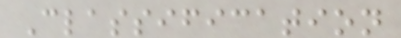Classification
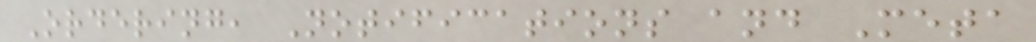Ordering, Notifications and Meta
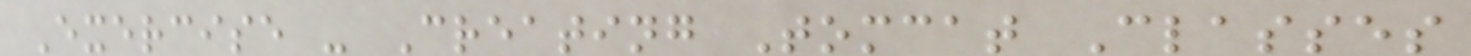Exercise - Creating Tomcat Classes
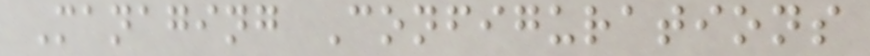Managing Configurations
